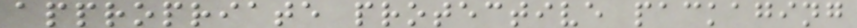appropriate protective packaging
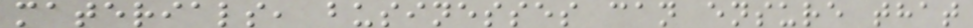materials, businesses can ensure that
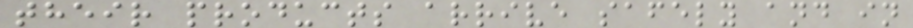their products arrive safely and in
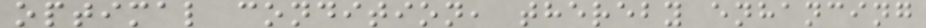optimal condition, thereby enhancing
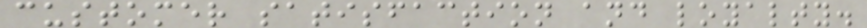customer satisfaction and loyalty.
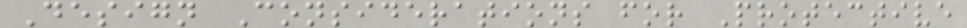Design Considerations for Protective
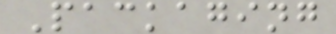Packaging
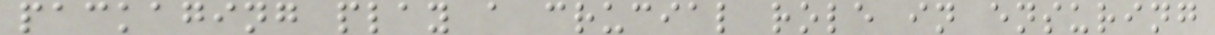packaging play a crucial role in ensuring
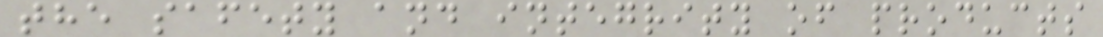the safety and integrity of products
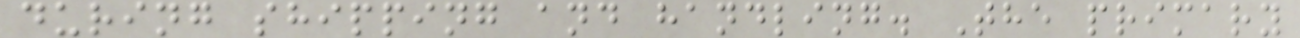during shipping and handling. The primary
